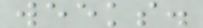weeks.
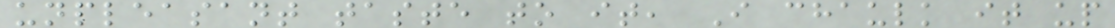unpleasant taste to it, I chaulk it up
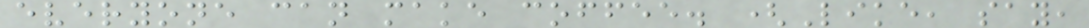everyone can make coffee. (Like, say,
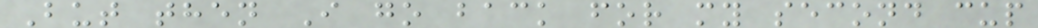But then I go back for my second cup
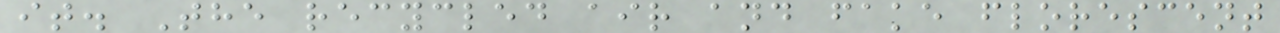it. The recycled air and fake florescent
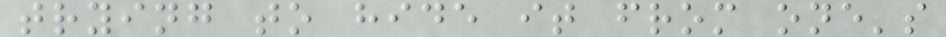trying to hide it from one's
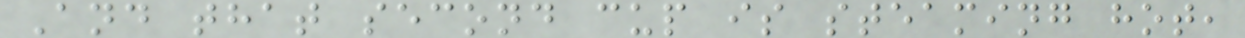And that second cup is steaming hot,
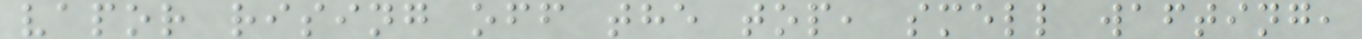vapor rising off the top, smell wafting,
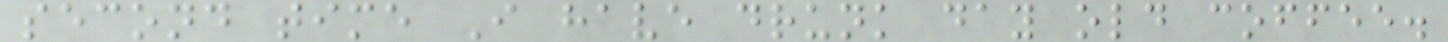second time I have drunk day old coffee.
